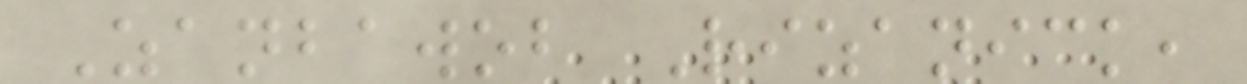Zanbawob Rizanick,
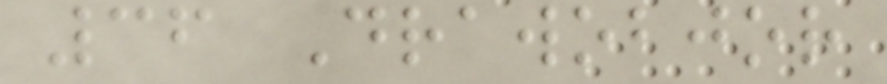36 Drawobjor
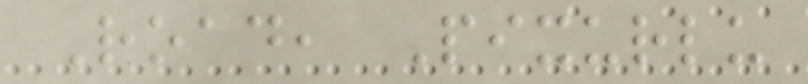Road, Pixurlu
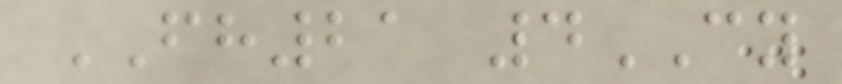FH21 4CY
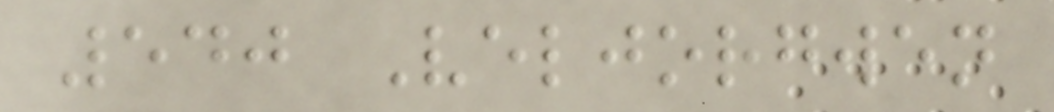540 Veljorgwen
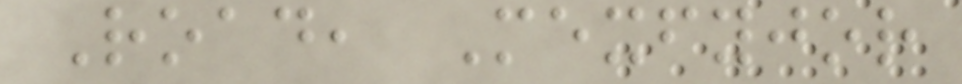Road, Mexfyjor
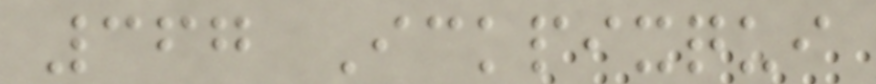367 Ickpixqui
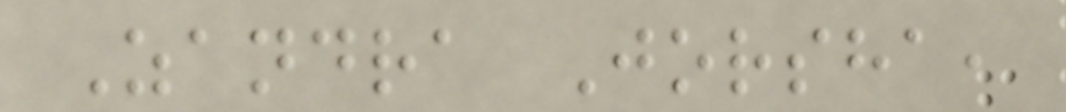Zandra Jorsha,
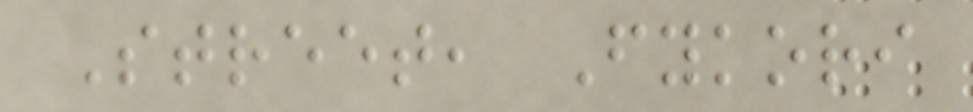Street, Fykori
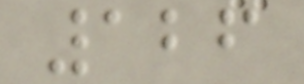126
